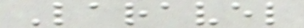Laravel
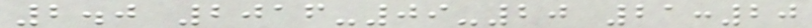2.0 2016-09-20 21:20
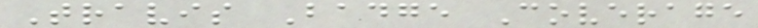Travis Badge Coverage
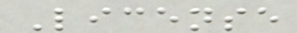License
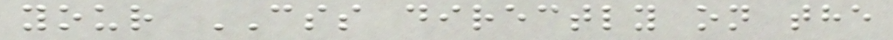your CSS directly on the
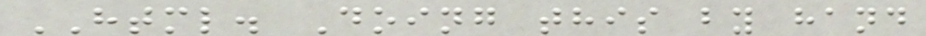HTML. Doing this by hand
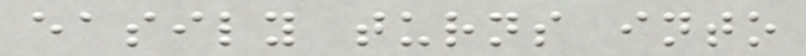easily turns into
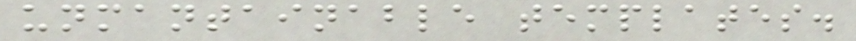unmantainable templates.
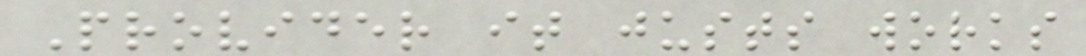Provider it justs works
